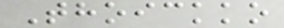Thoickko
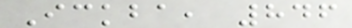Ickba, 846
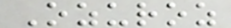Ozuroz
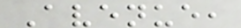Avenue,
